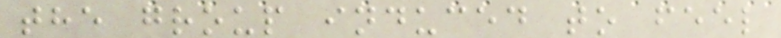the group induced to feel
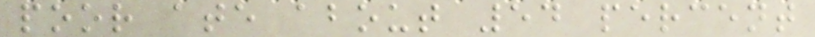poor ate about 54 percent
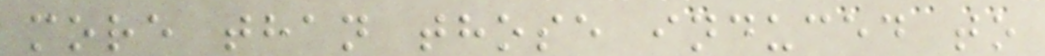more than those induced to
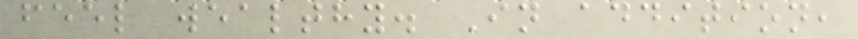feel wealthy. In addition,
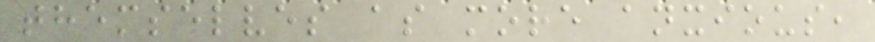themselves as more anxious,
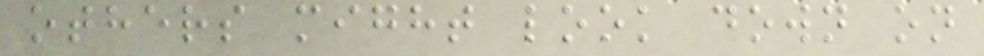others might look down on
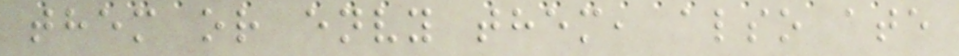them or envy them, also ate
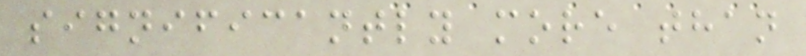significantly more than
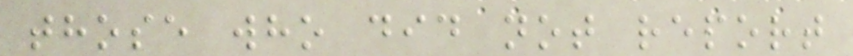those who did not report
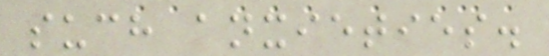such anxieties.
